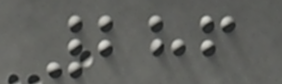286
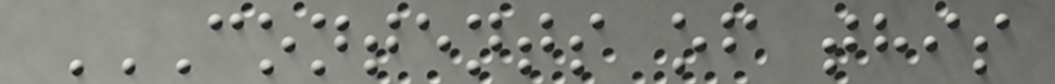CONTENTS OF THIS
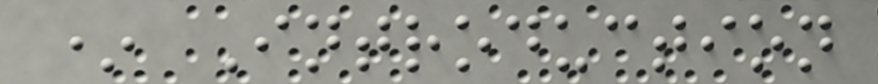* Introduction
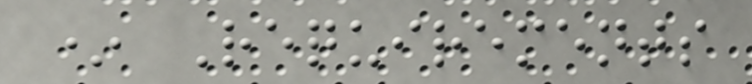* Requirements
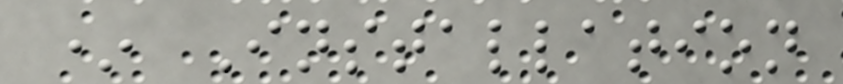* Installation
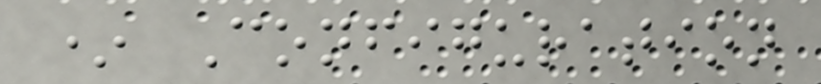* Configuration
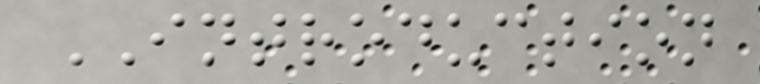INTRODUCTION
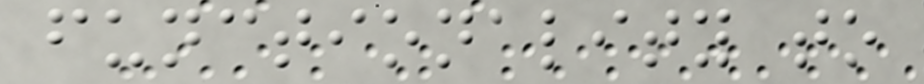functionality to
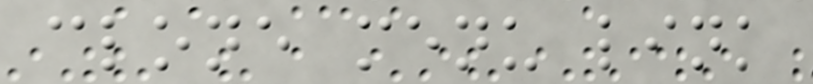clone menu link
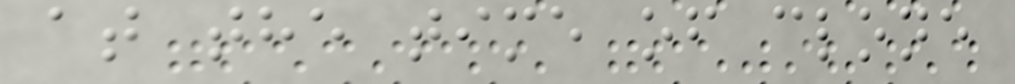at the time of clone
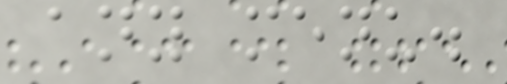any menu.
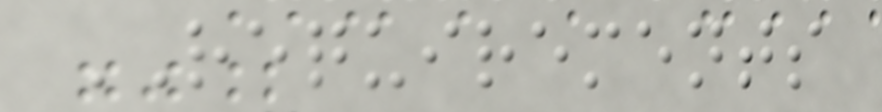REQUIREMENTS
